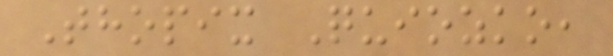Thopix Quiozko,
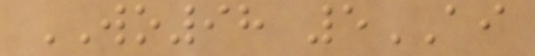WO98 5AI
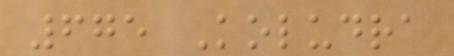675 Koludra
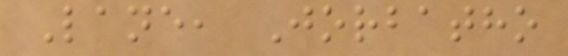Lane, Jorbatho
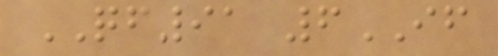QF91 6IF
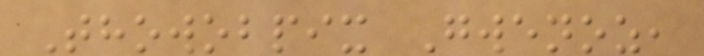Thowobpix Gwenoz,
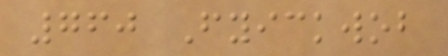760 Fyickwob
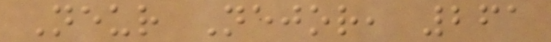Neur Nejor, 261
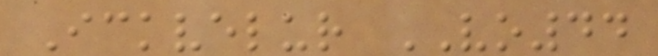Ickvelur VO44
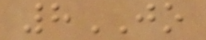8JO
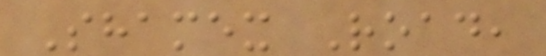Shamex Road,
